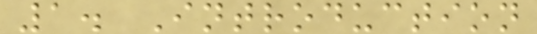1. Introduction
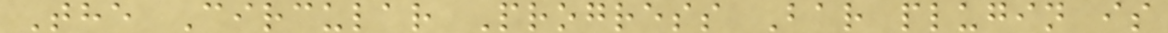The Circular Progress Bar plugin is
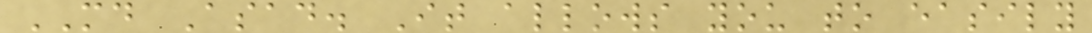MD Asad. It allows you to easily
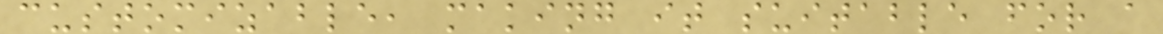customizable, making it suitable for a
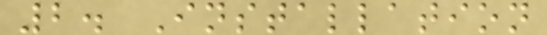2. Installation
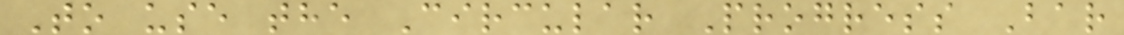To use the Circular Progress Bar
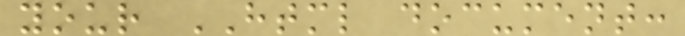your HTML document:
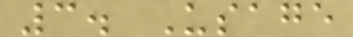3. Usage
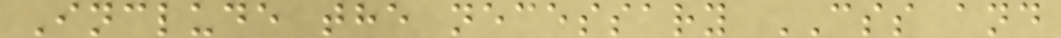Include the necessary CSS and
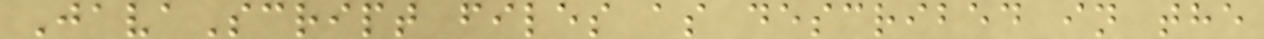JavaScript files as described in the
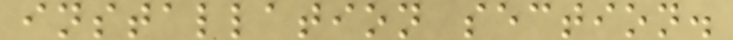installation section.
